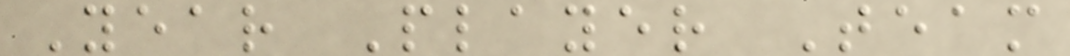Year Player Team
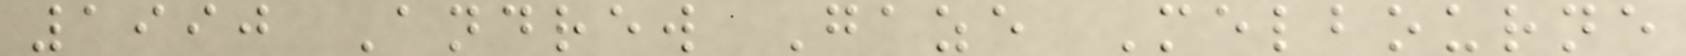1990 Andrew Gaze Melbourne
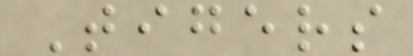Tigers
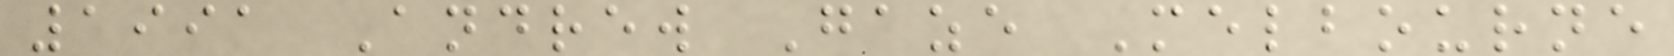1991 Andrew Gaze Melbourne
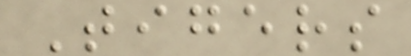Tigers
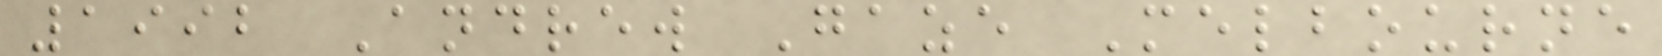1992 Andrew Gaze Melbourne
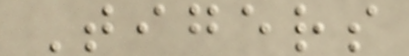Tigers
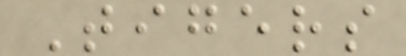Tigers
